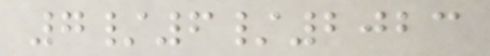7/6/2023
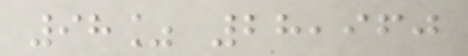98% 28,960
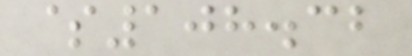$108.32
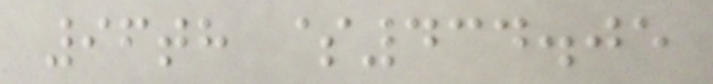96th $434.05
